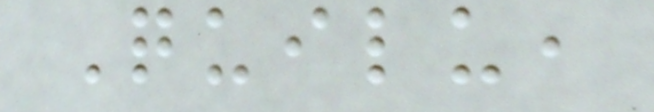Quilu,
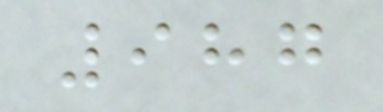987
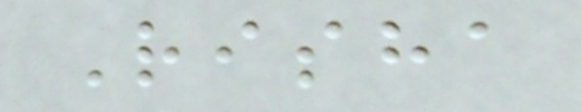Risha
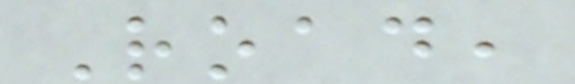Road,
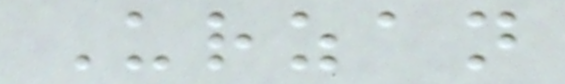Urzan
